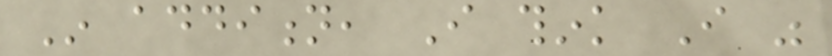In addition, I think I was
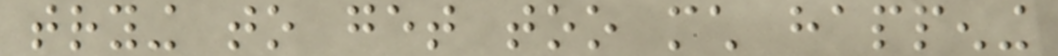trying to get too much happening
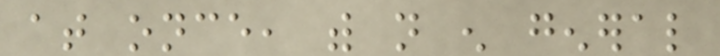at once, with not enough general
